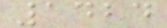1424
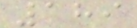189
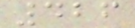426
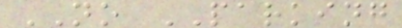NO PARKING
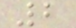2
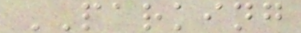PARKING
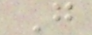G
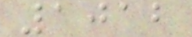1012
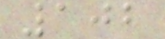102
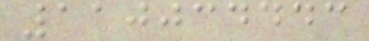110034443
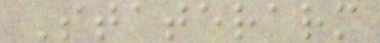Staterarm
